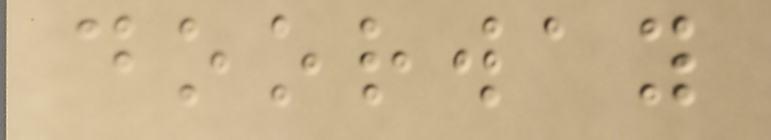doorway
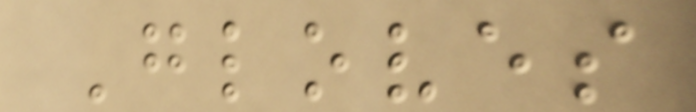Gloves
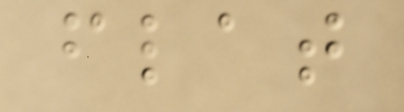flat
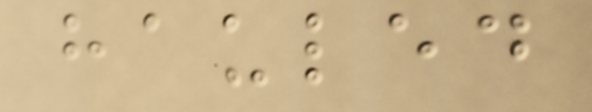hauled
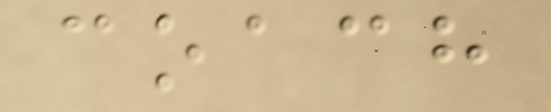coach
